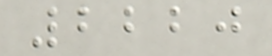2220
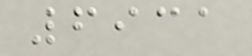6931
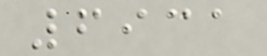6931
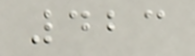423
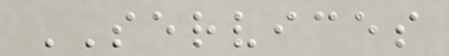SERVICES
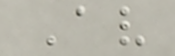Av
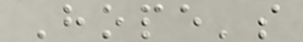Hope's
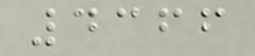4366
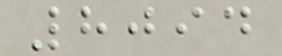8094
